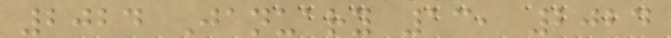2024 January 13, 2024
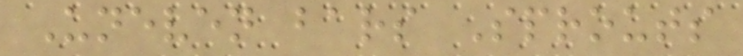Uneven bars Sprouts
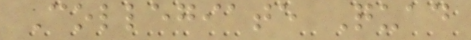Collegiate Quad
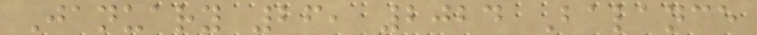January 26, 2024 Balance
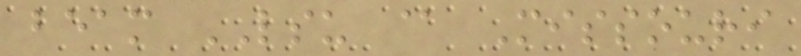beam LSU @ Missouri
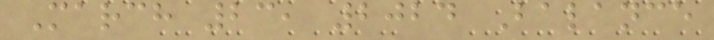March 23, 2024 Balance
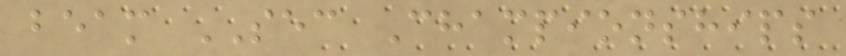beam SEC Championships
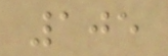105
